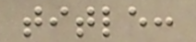title:
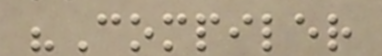"Compiler
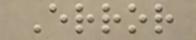Error
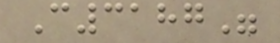C3187"
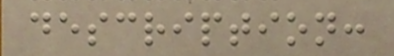description:
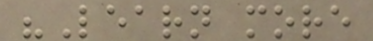"Learn more
